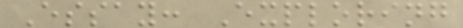Essay: Exploring
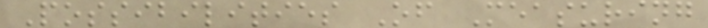Possibilities Of Measuring
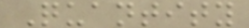Quantity
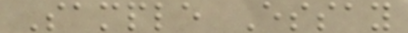Sample Essay
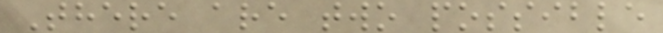There are two possible
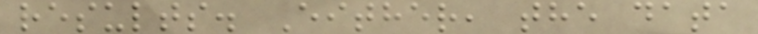results. Either, the data
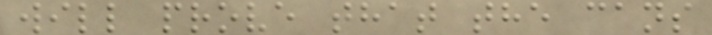will prove that the cans
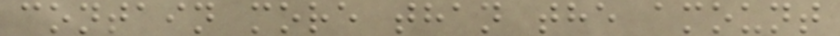contain more than the amount
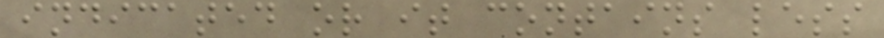indicated or it contains less
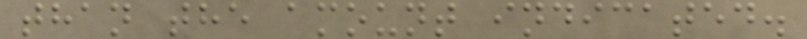than the amount indicated.
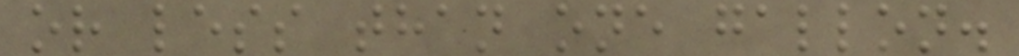or less than one gallon.
